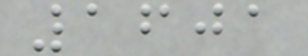1601
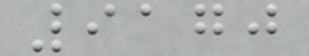9170
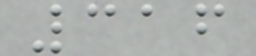316
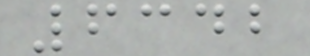6342
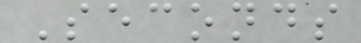Seconds
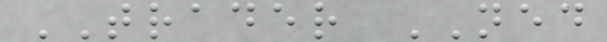TRADER NED
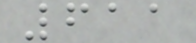611
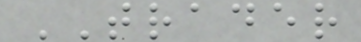TRADER
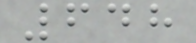648
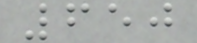650
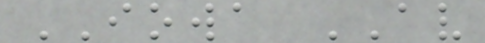IOWA AV
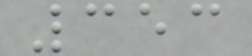353
